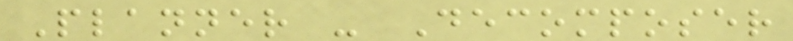Planner - Decomposer
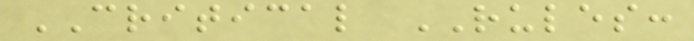CRITICAL RULES:
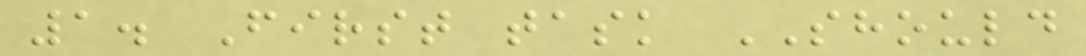1. First task SHOULD
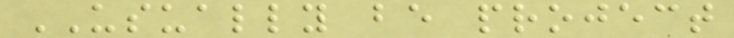USUALLY be project
